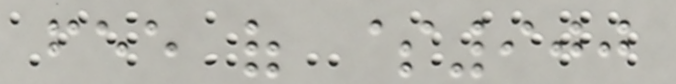fee of $900
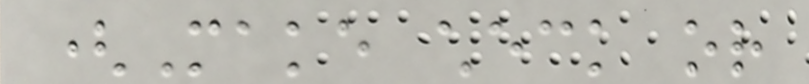(Make check or
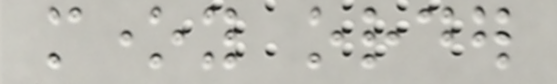money order
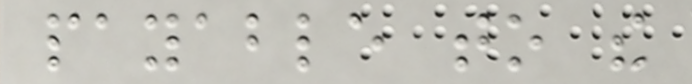payable to the
